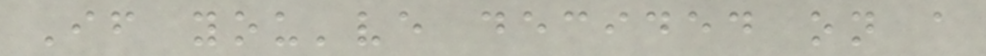If you've decided on a
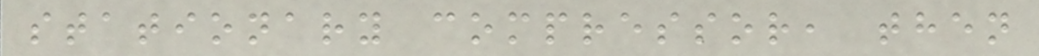stationary compressor, then
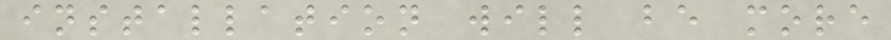installation will be more
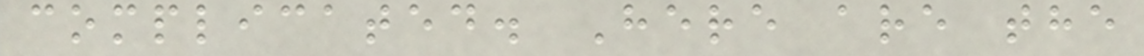complicated. Here are the
